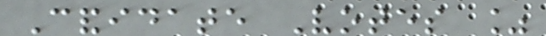Candidate Votes %
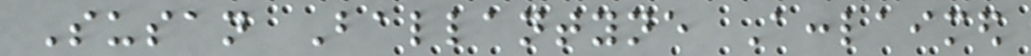Susan Ballantyne Acclaimed
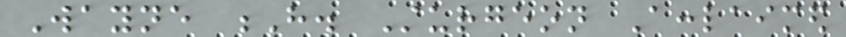Wayne H. Sturgeon Acclaimed
